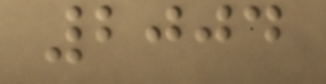2004
